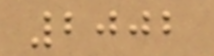2002
